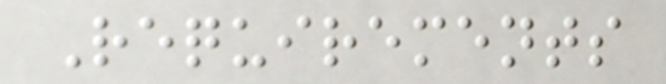Requirements
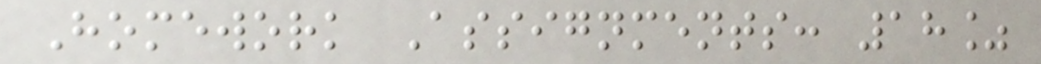Homework Assignments: 18%
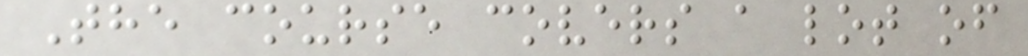The course covers a lot of
